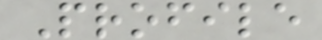Profile
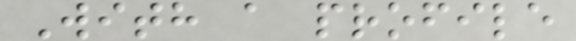With a profile
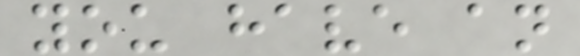you have an
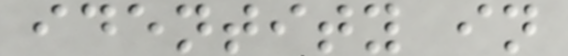identity in
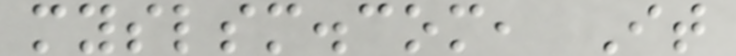myslsm.com, It
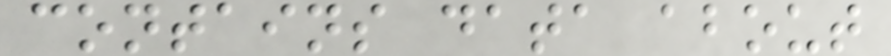contains data about
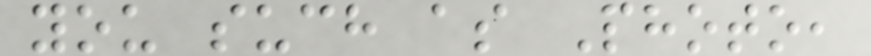you such as Photo,
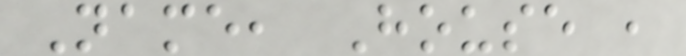Name, House ,
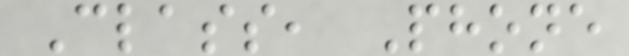Class, Phone
